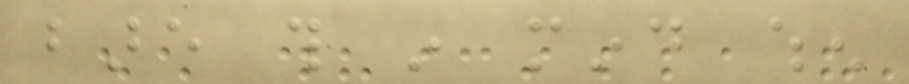bare this in mind when
